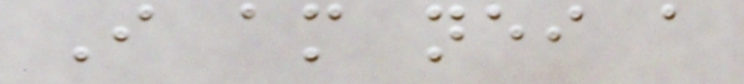I am neither a
